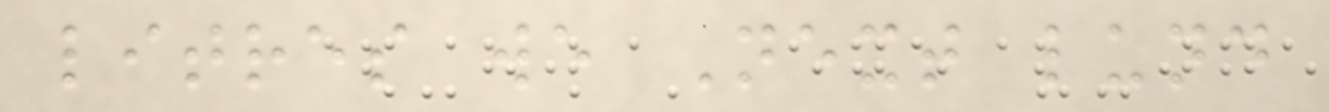litres we Next lund
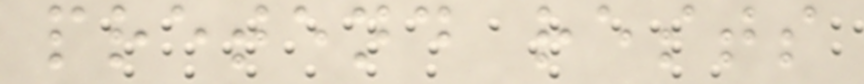pretend rests
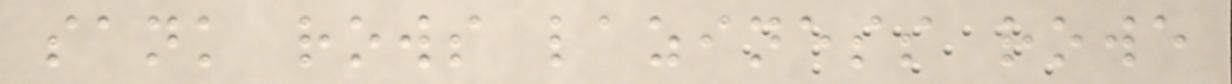sank rows laziness rowe
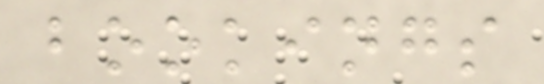bookings
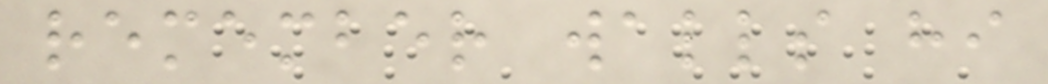remember walls hi
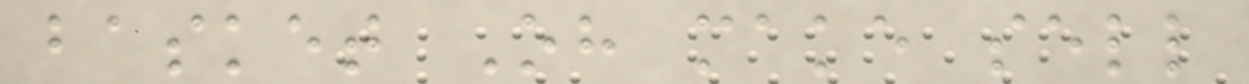basket Oh make sell
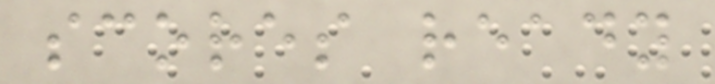scores ready
